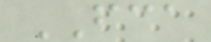FCA
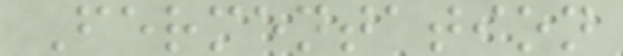Fermentation
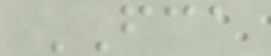FCA
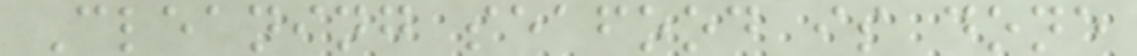Cleaning seafood is done
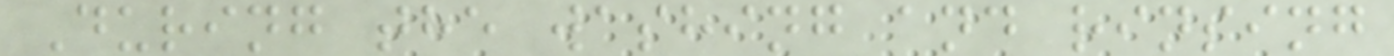During the washing and rinsing
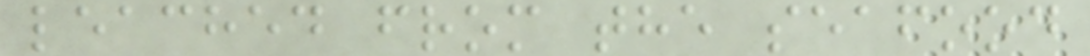leached from the seafood
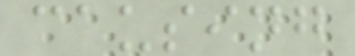causing
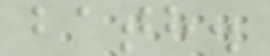bath.
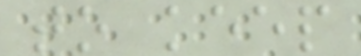to keep
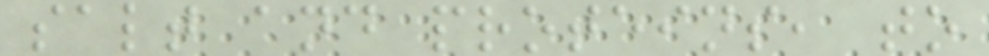salt and proteins, to
